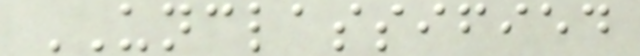UNCLASSIFIED
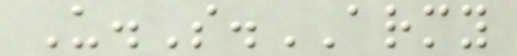U.S.ARMY
